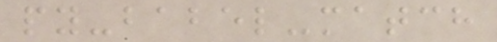py-babel-match
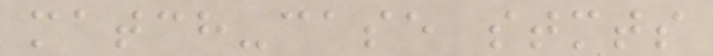match-case stmts
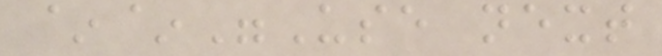~~"Use next
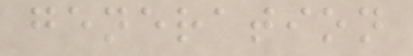generation
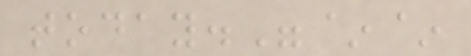today."~~
